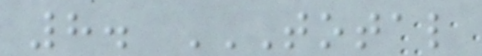8. TOTAL
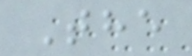The
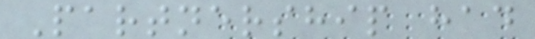Partnership had
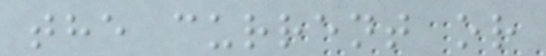the current or
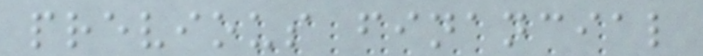previous financial
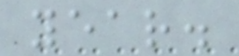year.
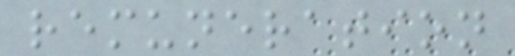remuneration
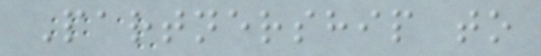Partnership to
